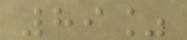89%
